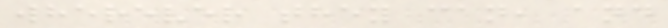wherever they can, and
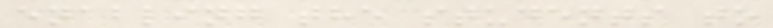enabling the students to
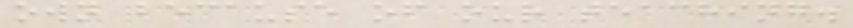own because of our teaching.
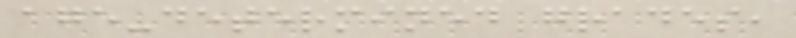age-determined grades,
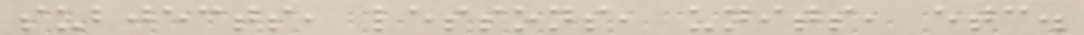subjects, lessons, units, etc.
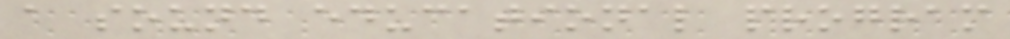a sound educational program
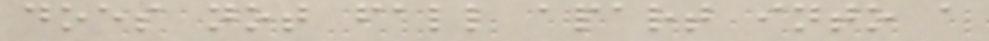does not fall apart into a
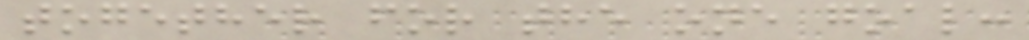together for the one goal:
